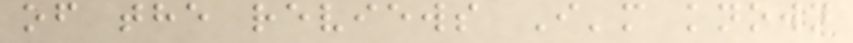of the reviews I'm known
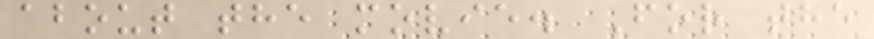about the movie. For the
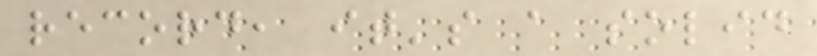record, it's a solid
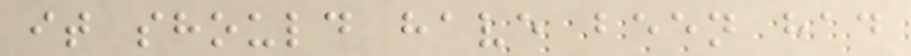it should have been had
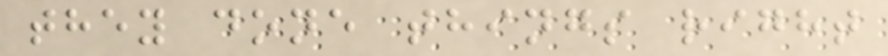they done things right
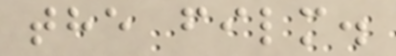the film.
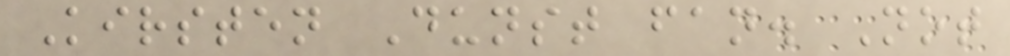Kirsten Dunst fan. Not
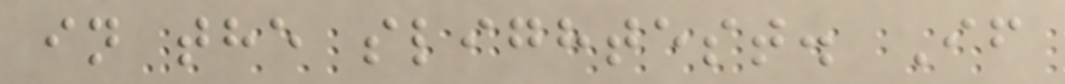in the slightest. If
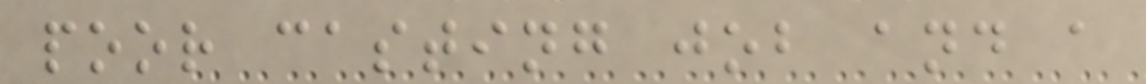poor casting job and a
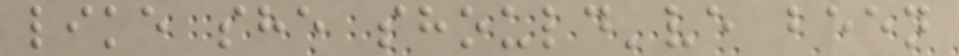like she should've been
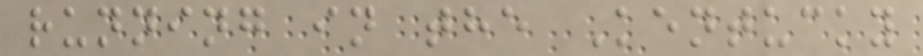running in the Kentucky
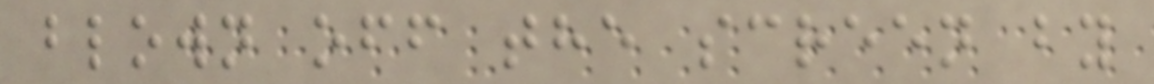blown off the screen by
